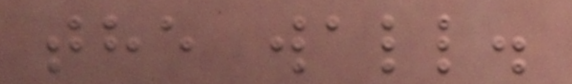the wall.
